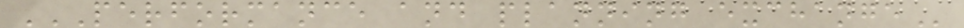PERFORMANCE AND PLANNING EXCHANGE
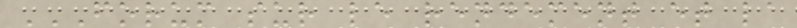FORUM SUR LE RENDEMENT ET LA
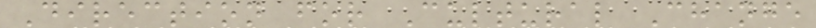Direction for Cultural Change
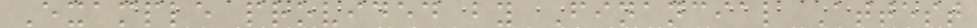Example provided by Financial Attest
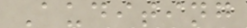Auditing
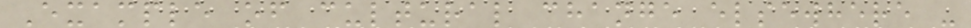Example of cultural change elsewhere -
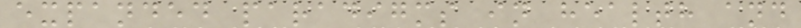expanded paradigms in health and
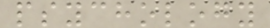psychology
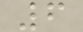6
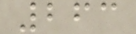263
